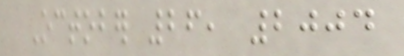October 26, 2004
